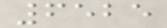6525
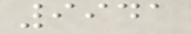9941
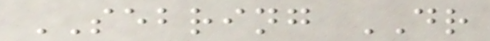SEBRING DR
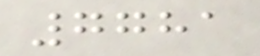7781
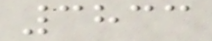3833
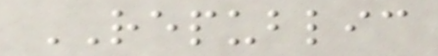REPUBLIC
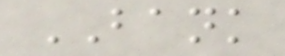BANK
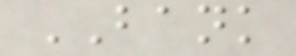BANK
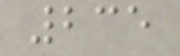235
